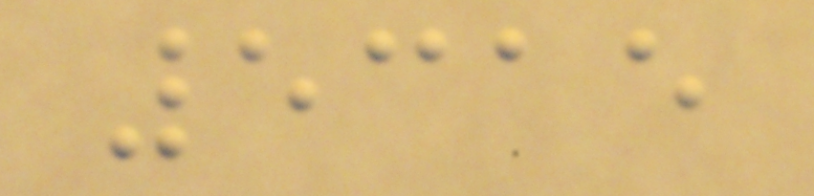5315
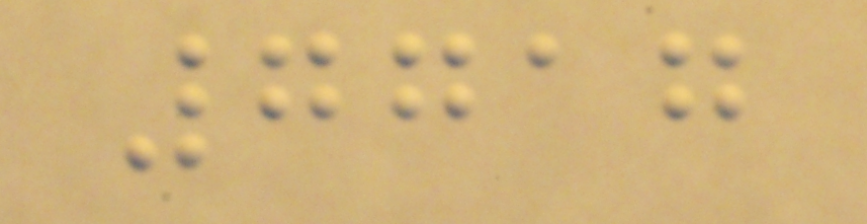7717
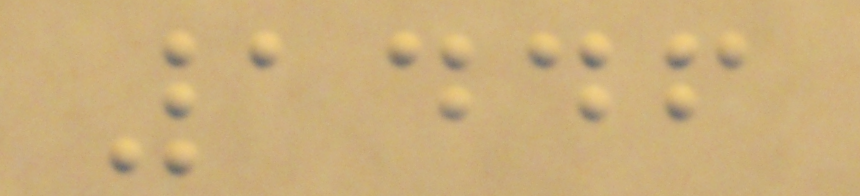1446
